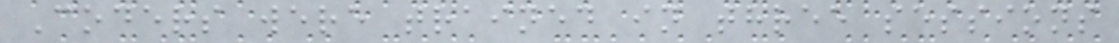Coders were trained in three sessions
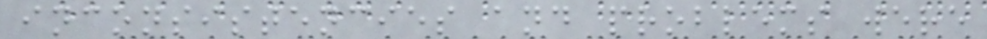inconsistencies and problems were
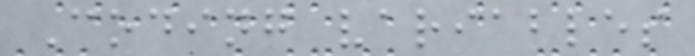Coding variables
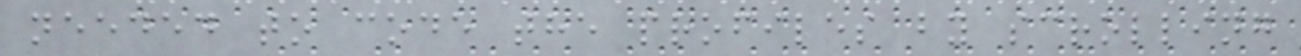needed to code the profiles by scrolling
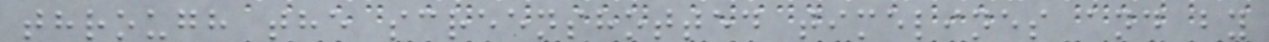through the screenshotted timelines and by
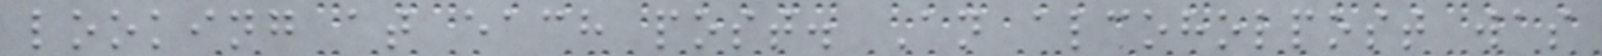looking at each post. An alcoholpost was
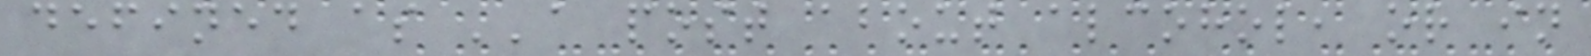defined as ''a post about alcohol, or in
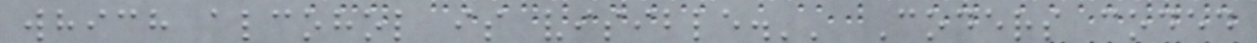which alcohol is visible.'' Coders coded
